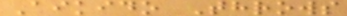Aikido Throws
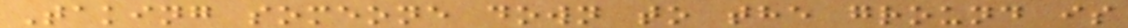Taking someone down to the ground is
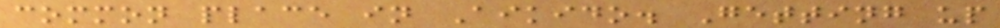common place in Aikido. Getting up
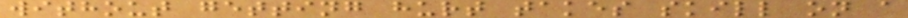without getting hurt takes skill on a
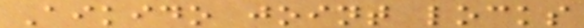Aikido joint locks
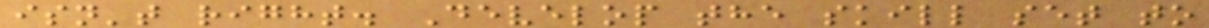isn't right. Develop the skill set to
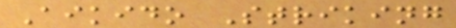Aikido Striking
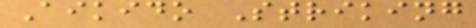Aikido Striking
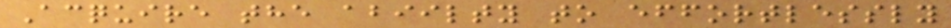Acquire the abiilty to effortlessly
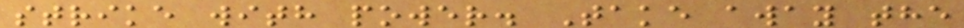strike with power. Take away the
